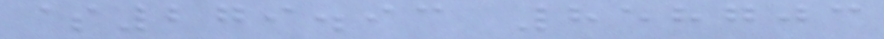$279.93 858703
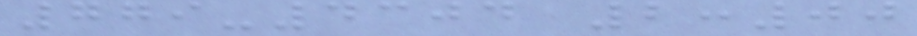779-4304 2:00
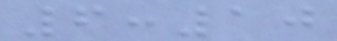6:10
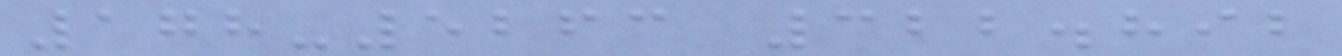178-5263 322.892
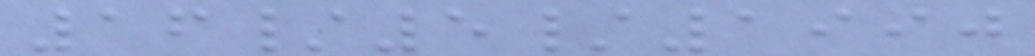16/5/1990
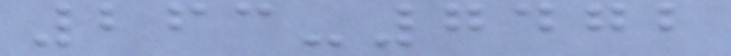263-7472
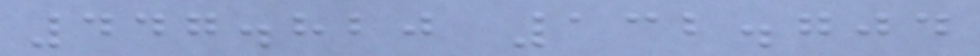447.820 132.704
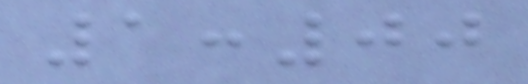1:00
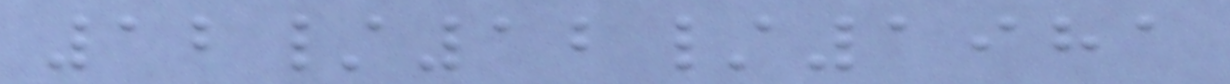12/12/1981
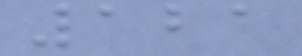121
